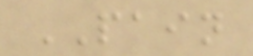PAIN
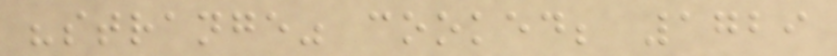"strange" cooked; 1729
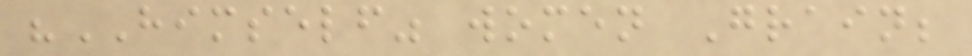"HIMSELF" women Grain;
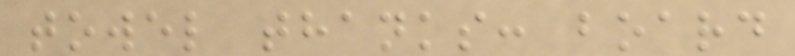towel thanks: board
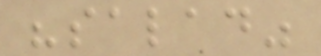"salad"
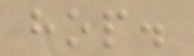hop.
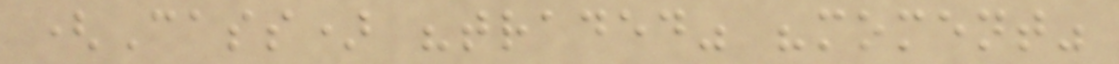(Cass) "traded" "moment"
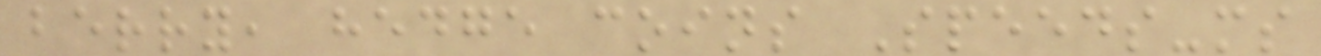berry, hedge coins Speeds-ms
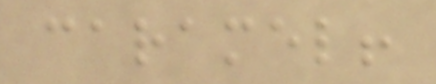caramel!
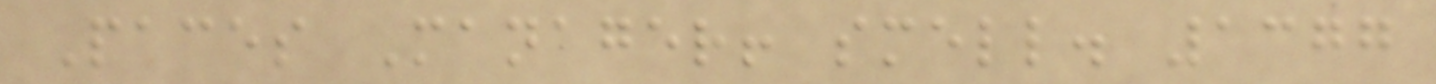Paces Manager! smell. 1377
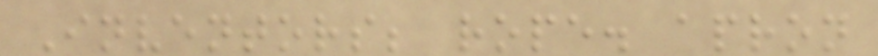Inventors; rope. apron
